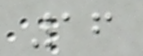16
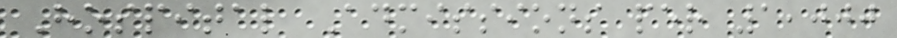Hospital Admissions per 1,000
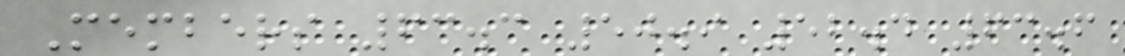Members 63.3 50.9 52.4 63.6
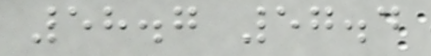58.7 57.4
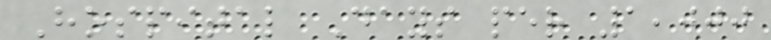Hospital Days per 1,000
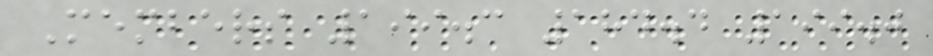Members 199.3 184.4 199.0
